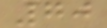70
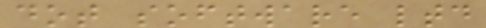dot software ltd
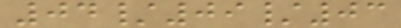04/09/03
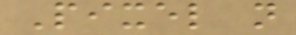Pixel n
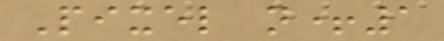Pixel n+1
